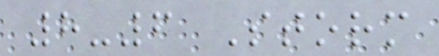8-6 Storm
